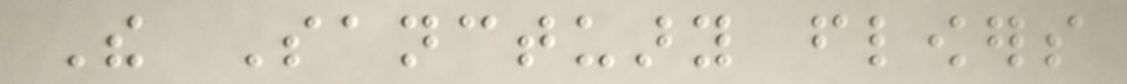The Sanctuary flowers
